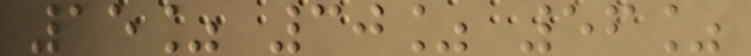15% 30% 56%
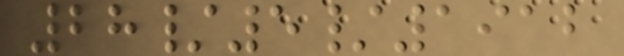28/5/1912
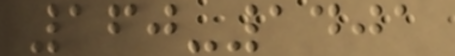160-1401
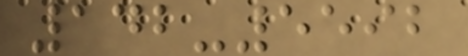142-5592
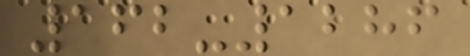162-1286
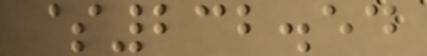$232.54
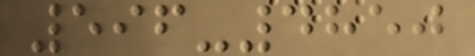596-4850
